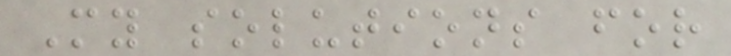My solutions for
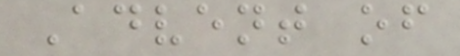Advent of
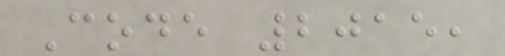Code 2015,
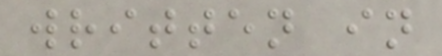written in
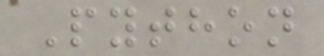Python
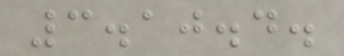3.10.4.
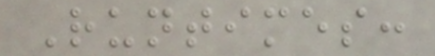Runtimes:
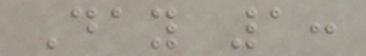Day 1:
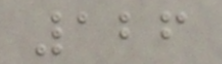126
